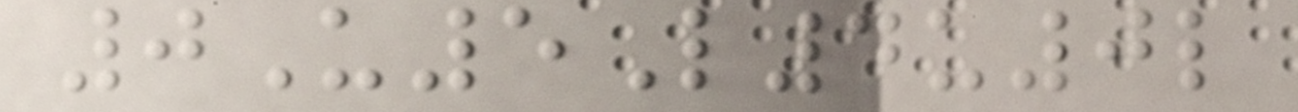0U5L4u0l
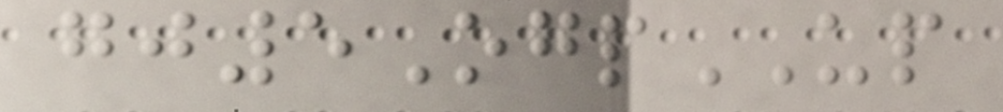gj5OgpUP
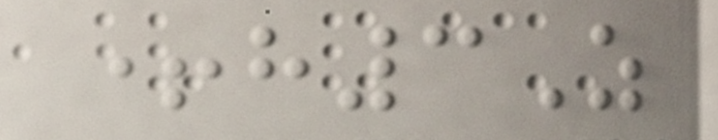+h3Z
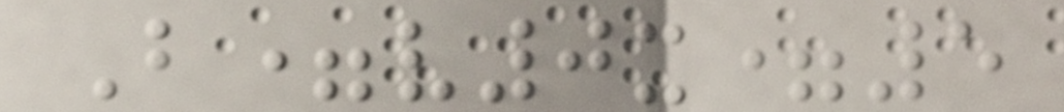B=v0x=5
